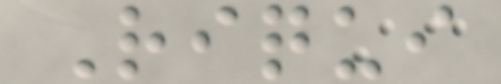Riqui
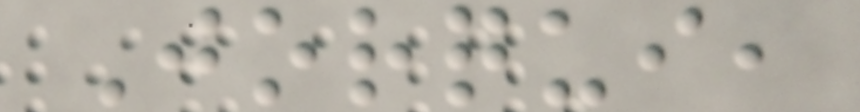Jorqui,
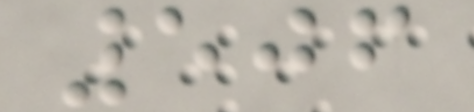506
